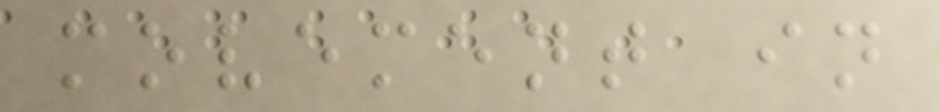movement in
